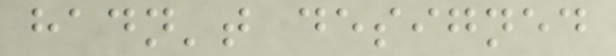hadn't designed
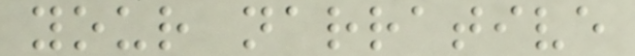your narrative
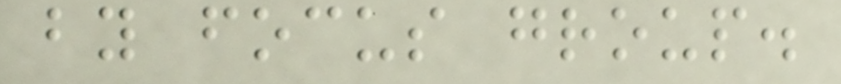by focus group.
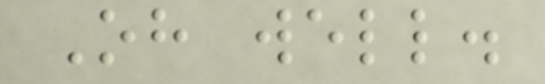Oh well.
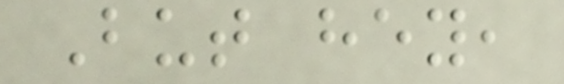But hey,
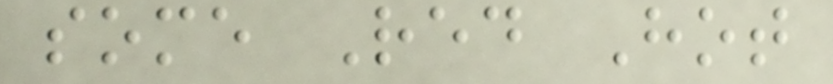some Red Hot
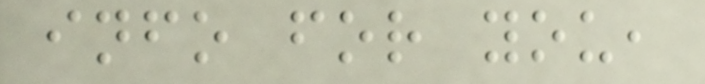info for you,
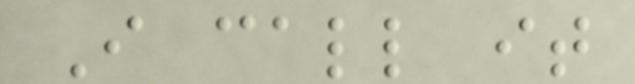I call it
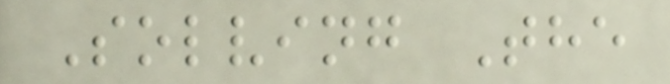Solving The
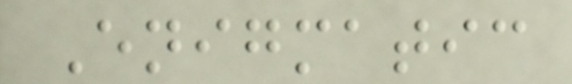Enigmatic
